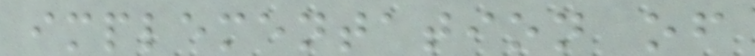implementation of
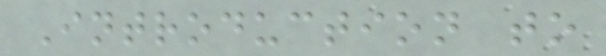Introduction to
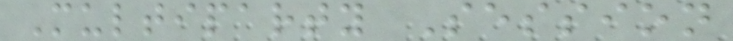Multiparty Session
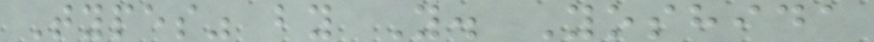Types" by Y. Yoshida
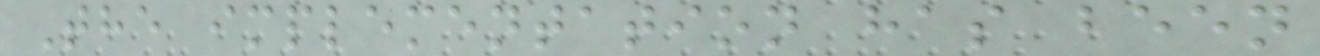The implementation has been
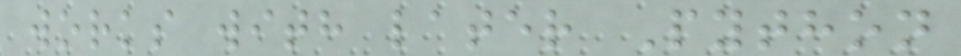works with later Python
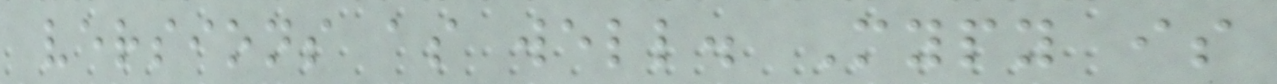versions as well. Mypy is
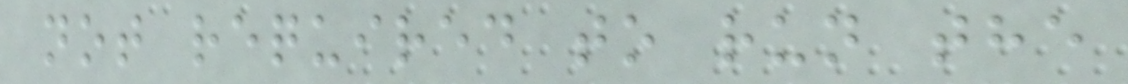not required to run the
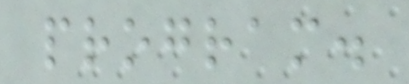program.
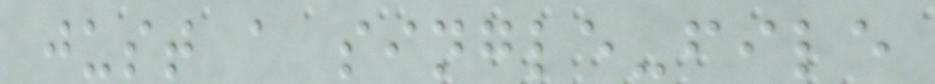just a single-file
